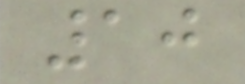10
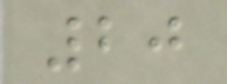20
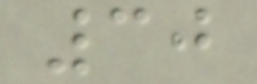30
